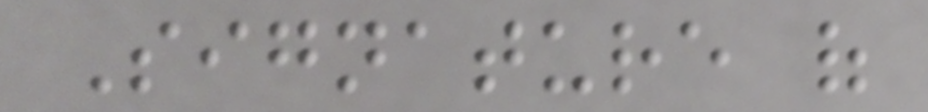Signature of
